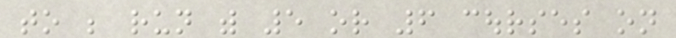to be run with 5 or 6 courses on
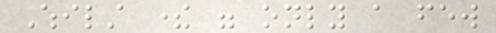Whilst there were only a few
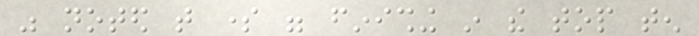was noted that some were finishing in the top ten
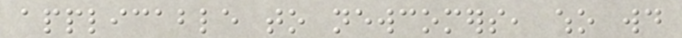applicable to newcomers, who would
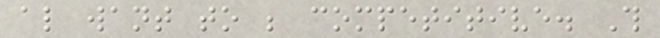also want to be competitive. This
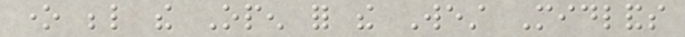one below the Open for the West Midlands
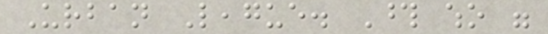Urban League. Those who were
